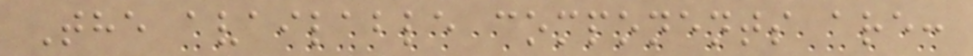The available components are:
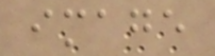image
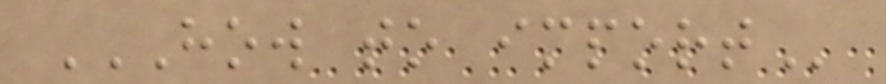HOW TO IMPORT
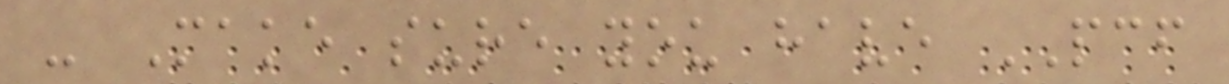- Make sure you have PCF
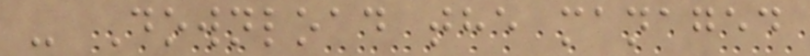- Download the managed
